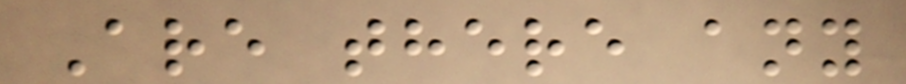Are there any
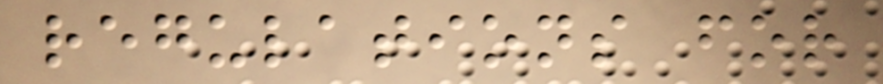regulations for
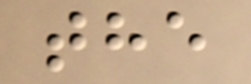the
